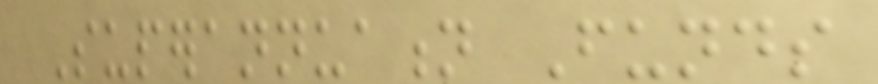Superannuation Funds
